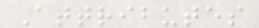Attributes
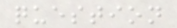question
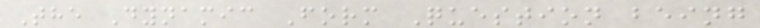The Dynamic Form Question being
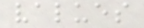values
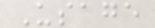Usage
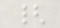{
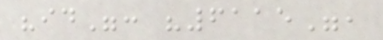"id": "6115",
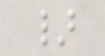}
